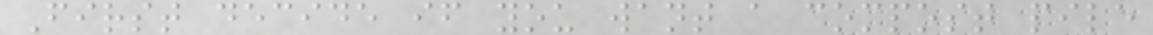First decide if you want a compost pile
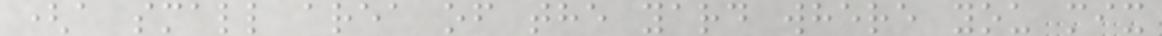(a small area of the yard where you mix
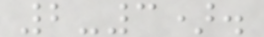2-3).
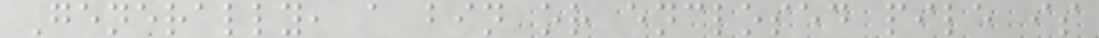Generally, a bin or enclosed pile is
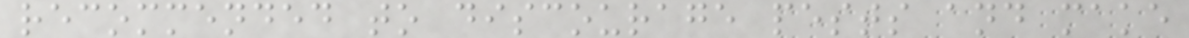recommended to discourage pests and make
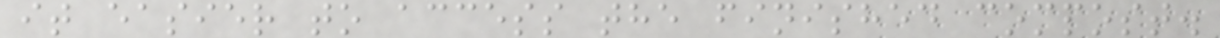it easier to access the finished compost.
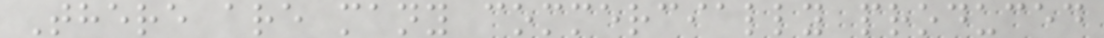There are many commercially produced
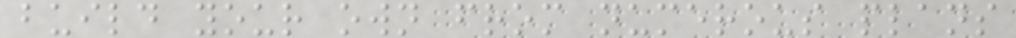build your own from numerous plans
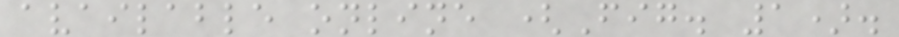available online (Fig. 1).
